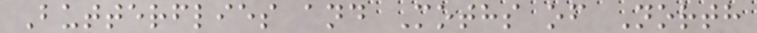Butterflies and Moths of North
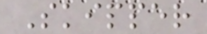Skipper
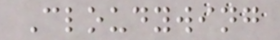Cloudywing
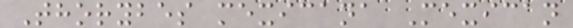Thorybes mexicana Mexican
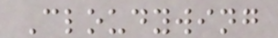Cloudywing
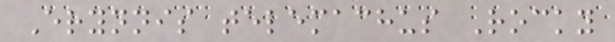Erynnis telemachus Rocky
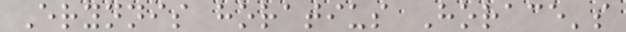Erynnis horatius Horace's
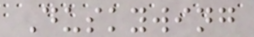Duskywing
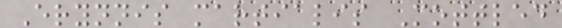Erynnis martialis Mottled
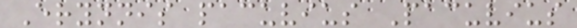Erynnis pacuvius Pacuvius
